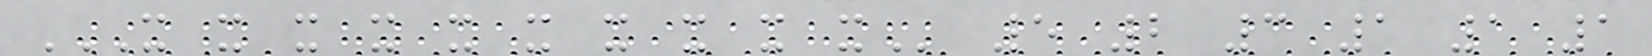X X X X X X X X X X 5 2 3 1 1 1
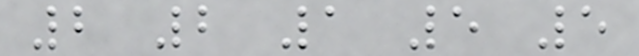2 2 1 5 5
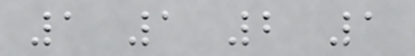1 1 2 1
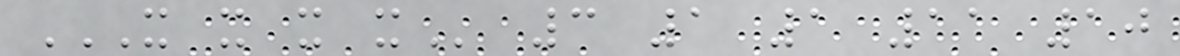X X X X 3 1 1 11 10
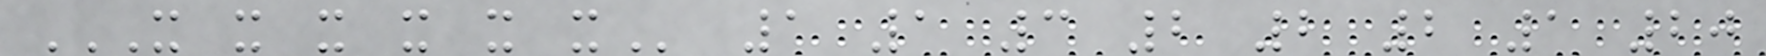X X X X X X 1 1 3 2 2 2 1 20
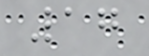17
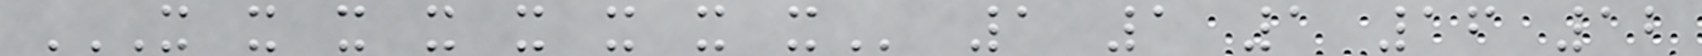X X X X X X X X 1 1 1 16 12
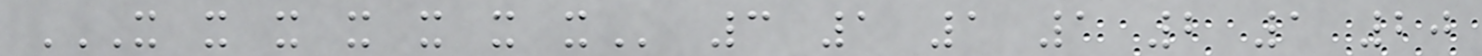X X X X X X X 3 1 1 1 2 1 20
